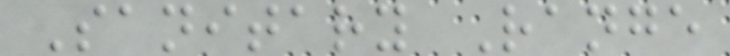Sanitary Range
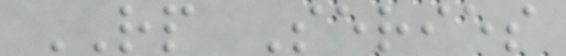RP Series
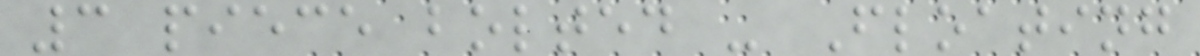3 piece bolted - Floating
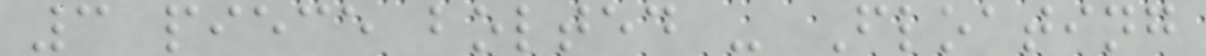3 piece bolted - Floating
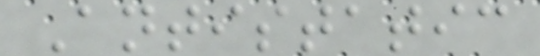Antistatic
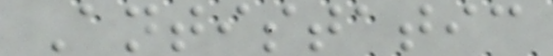Antistatic
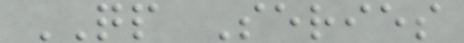QP Series
